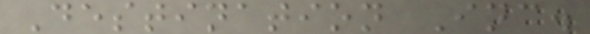Destination Inc.
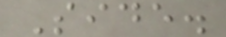Side.
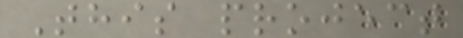This project
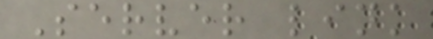Server link
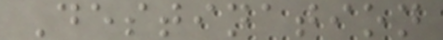Destination
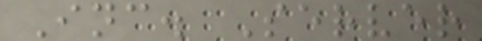Inc. Server
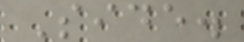Side.
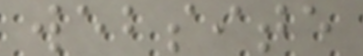website
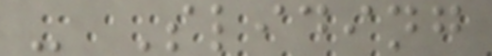- Sliding
